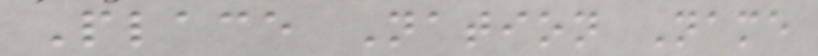Place Nation Name
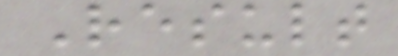Result
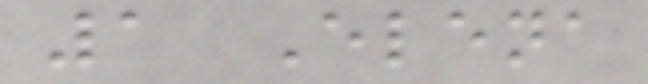1 Elena
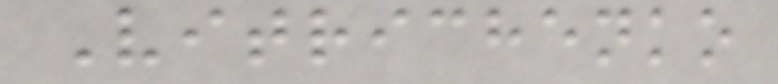Vitrichenko
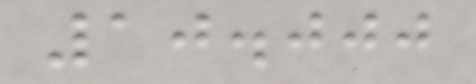10.000
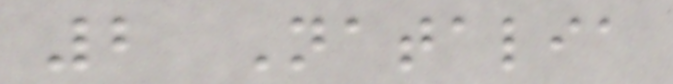2 Natalia
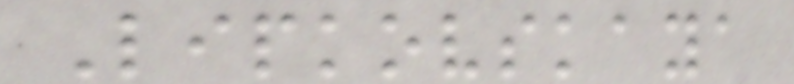Lipkovskaya
